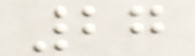27
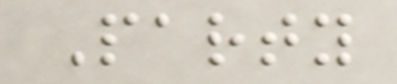Party
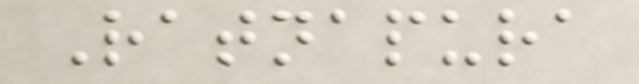Ratnapura
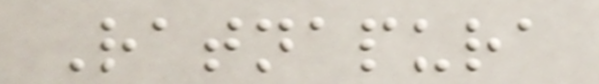Ratnapura
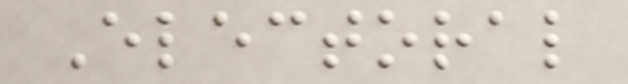Electoral
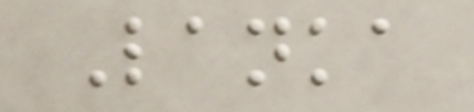Lanka
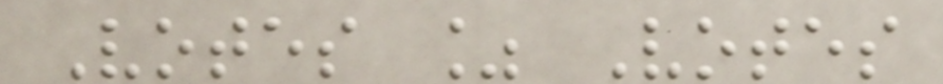Votes % Votes
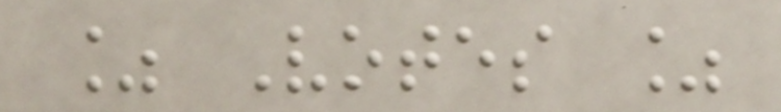% Votes %
